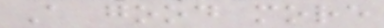A good more
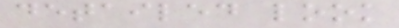detailed look
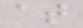at
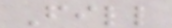Fill
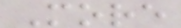More
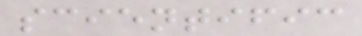scientific
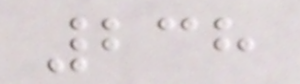238
